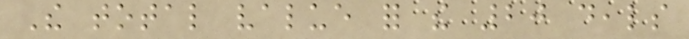The total value for the 20 deals
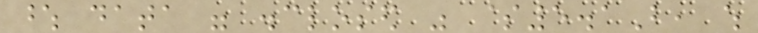whose data were disclosed was $5.1B, which
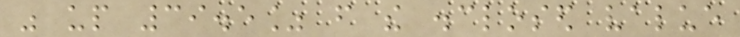was up 39.5% from the disclosed value
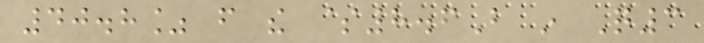40.8% from the $8.6B in Q3
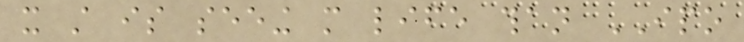it still is seeing more life than IPO
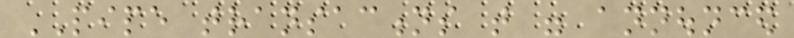PIPE transactions that were announced
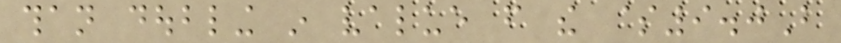than doubling in value from the $9.0B
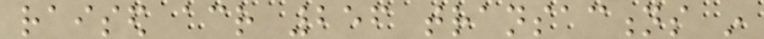raised across 256 transactions in
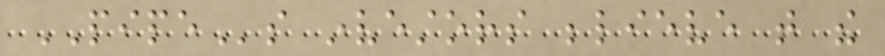PIPEs investors believe that the
